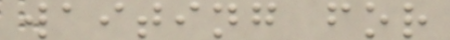waiting for
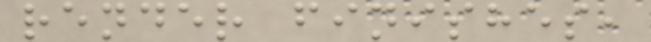render finishes,
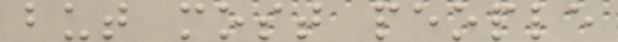but most people
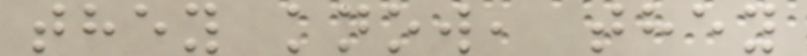they know, they
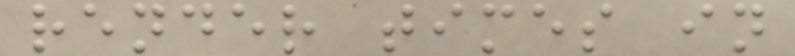render times in
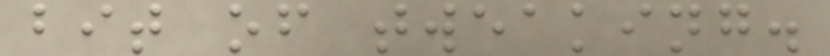bit of tweaking.
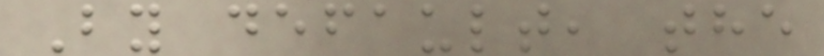By default, the
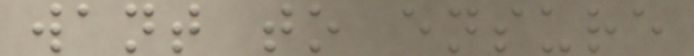want to ensure
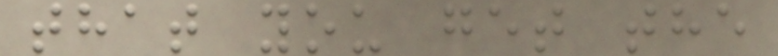that you get the
